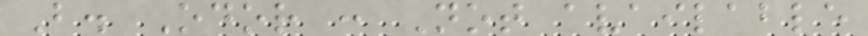B. Odor : Not available
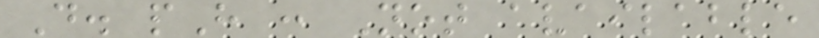D. pH : Not available
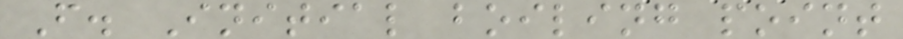F. Initial boiling point
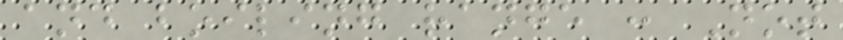and boiling range : Not
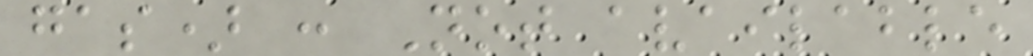gas) : Not available
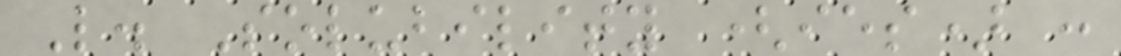L. Solubility (ies) :
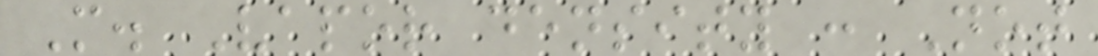M. Vapor density : Not
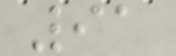91
